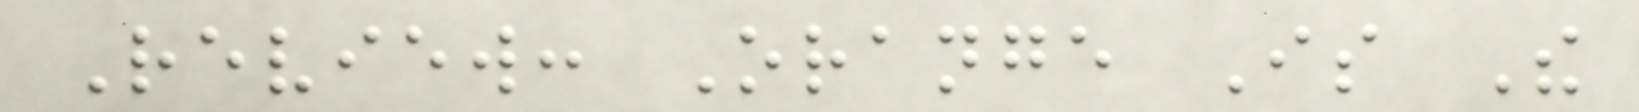Review: Orange Is The
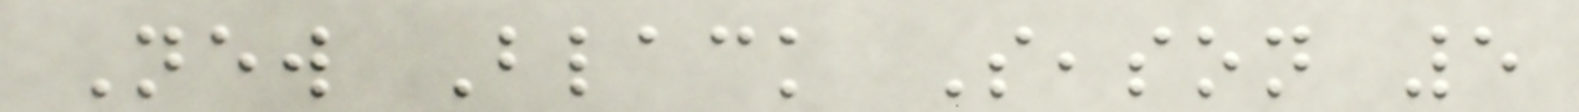New Black Season 5
